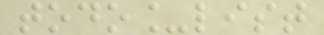todo_list
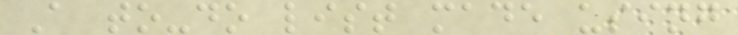A to-do list made using
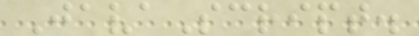JavaScript.
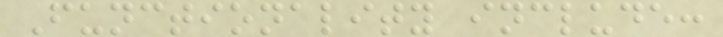Functionality include:
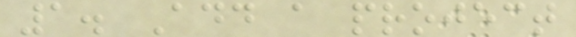1. Add a project
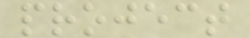project
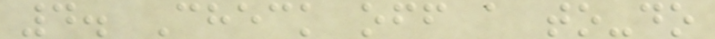4. Check off a to-do
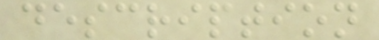description
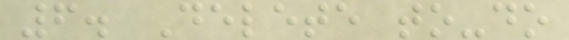6. Delete to-do
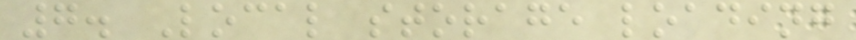7. Local storage loading
